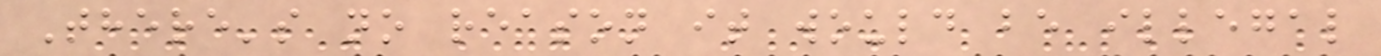There's no reason it would be illegal
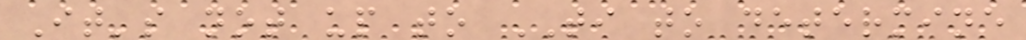It's not up to TI to determine
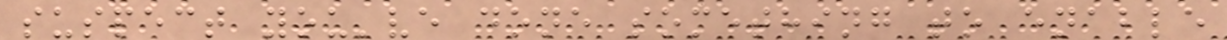suspect you've done something to enable
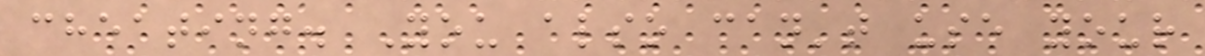cheating. You also can't use your
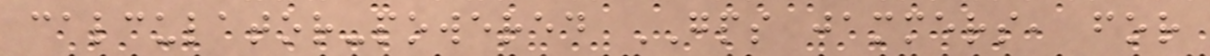calculator-powered GPS jammers, for
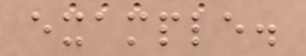example.
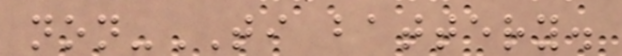non-TI battery.
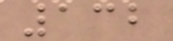132
